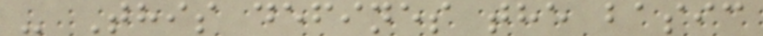- This defines the basic
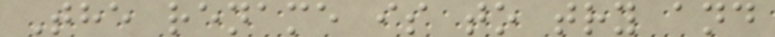The rename is to try and
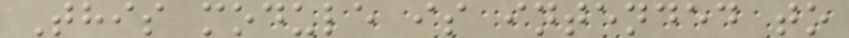This module is intended to
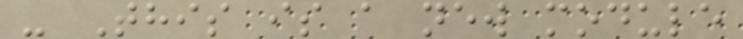- This is a new module
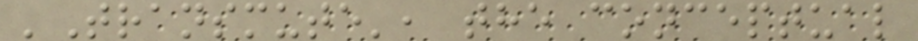'Transmute', the conceptual
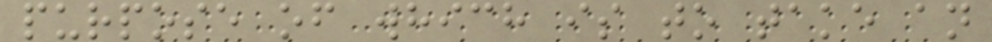purpose of which is to take an
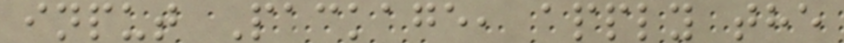input Package, apply the
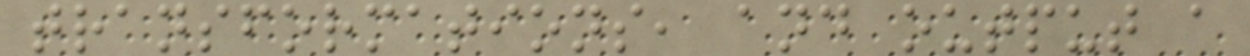transformations, and output a
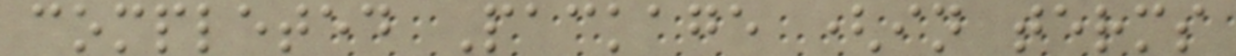completed Package (in terms
